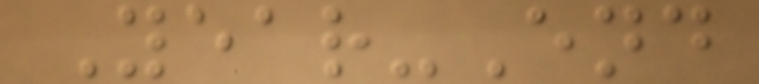Year-End
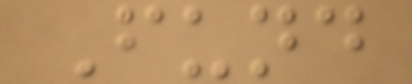Fund
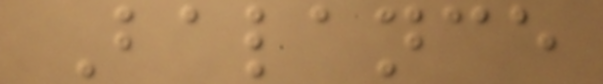Balance
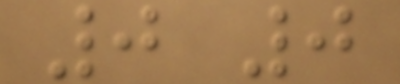0 0
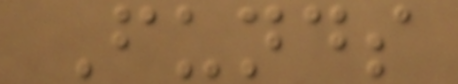Funds
